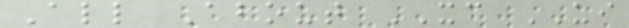All About XC UI
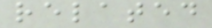related
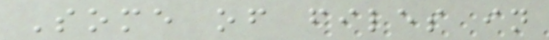Some of files in
